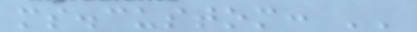ms.custom: ''
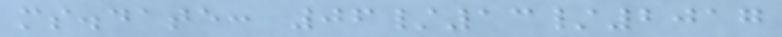ms.date: 06/13/2017
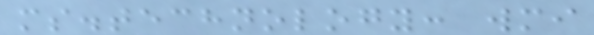ms.technology: wmi
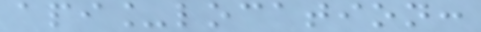api_location:
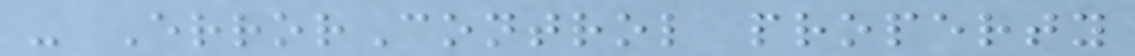- ErrorControl property
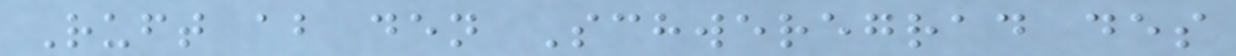Ruft ab den Schweregrad des
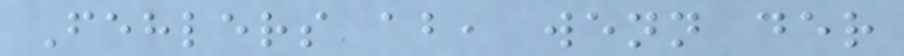Fehlers ab, wenn der
